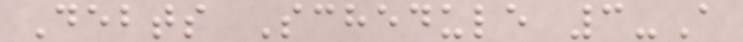Debts Schedule 3-A
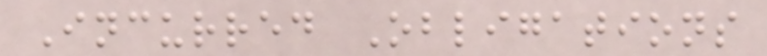Incurred Obligations
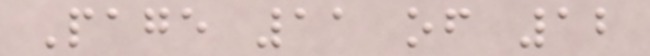Page 11 of 12
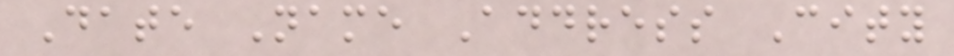Date Name Address City
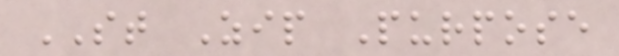ST Zip Purpose
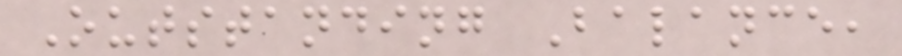Outstanding Balance,
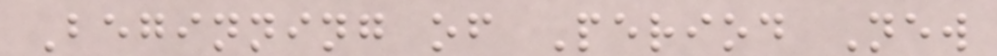Beginning of Period New
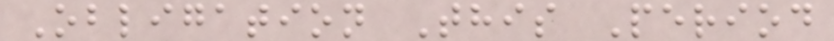Obligation This Period
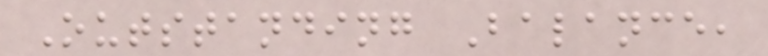Outstanding Balance,
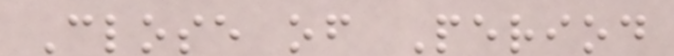Close of Period
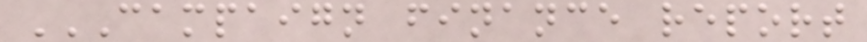CAMPAIGN FINANCE REPORT
